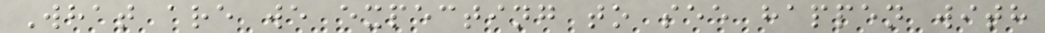What are we expecting to see happen with
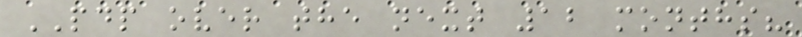PDP over the next 12 months?
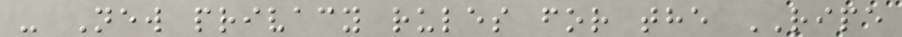- New privacy rules for the RIPE
